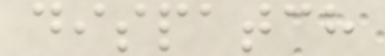dispatch
